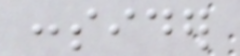consider
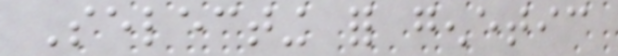Selecting for genetic
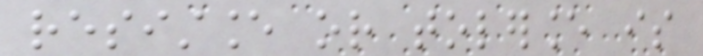resistance or tolerance is
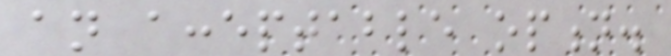an acceptable option.
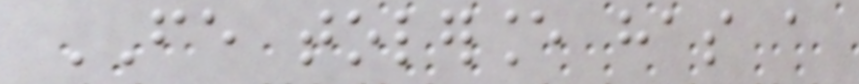FE tolerance has a
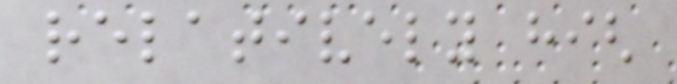relatively high
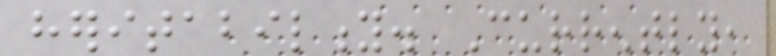heritability. Currently,
